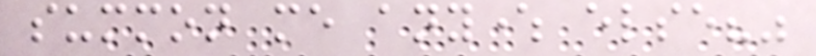summon me anywhere else?"
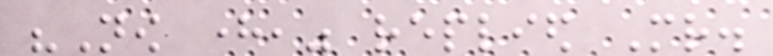"Now here," replied Mr.
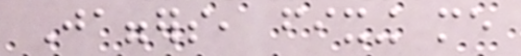Jaggers, fixing me
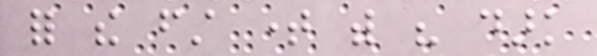for the first time with his dark
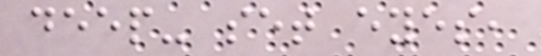deep- set eyes,
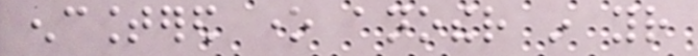encountered one another in your
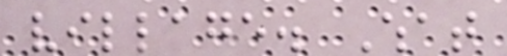village. What
